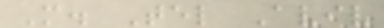M. Tel Aviv
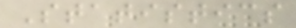Statistics
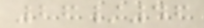26/46
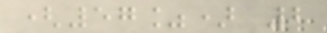(57%) 2
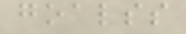goalss
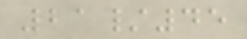21/45
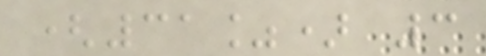(31%) 3
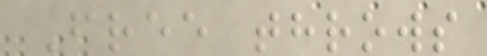Free throws
